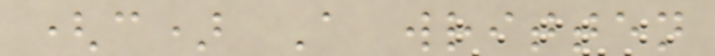(c) A written
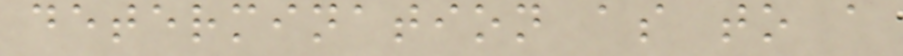determination as to a
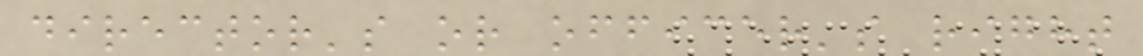director's or officer's right
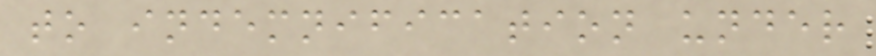to indemnification under
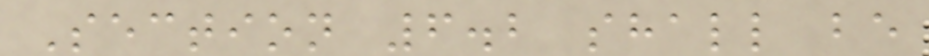Section 6.2 shall be
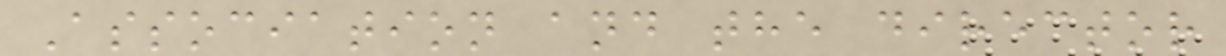Association and the director
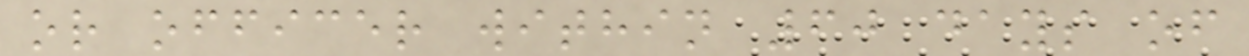or officer within 60 days of
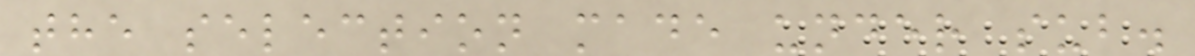the selection made under sub.
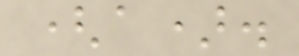(a).
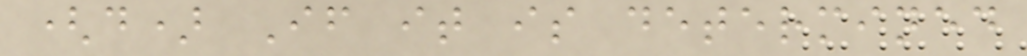(d) If it is determined
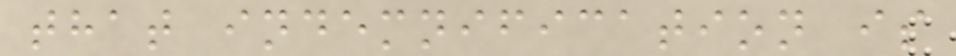that indemnification is
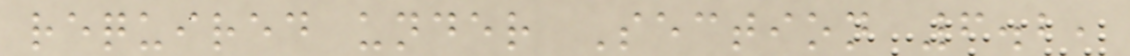required under Section 6.2,
